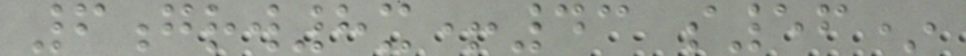6grw8x+43 s56*
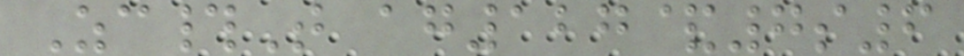Zc#T ag127&7s6
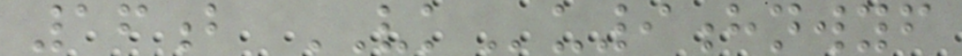16b VKu9hnwyf
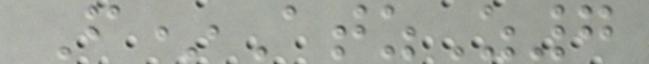F*AtzZ7
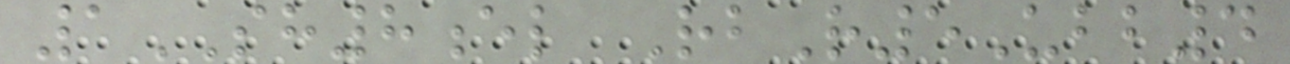1SH8el RbR5Ubb4
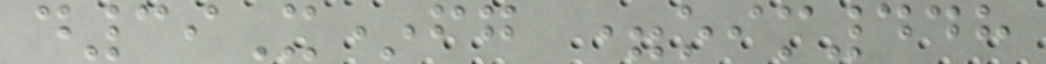d39X*fg =oim448
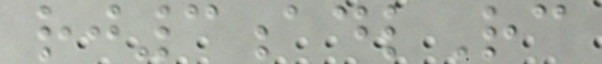rj3adlRc
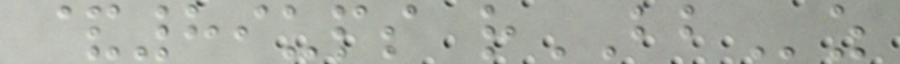&89ups rBBz
